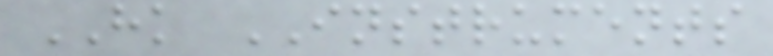HK INSTRUMENTS
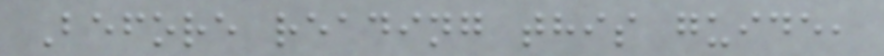Before reading this guide,
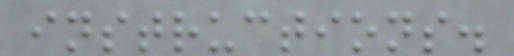instructions.
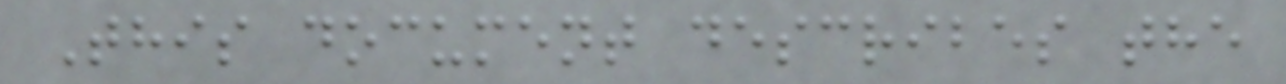This document describes the
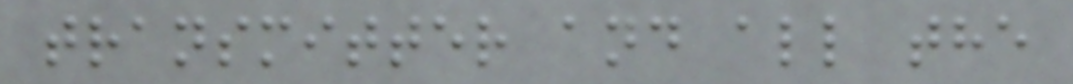transmitter and all the
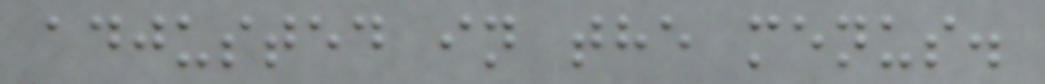adjusted in the menus.
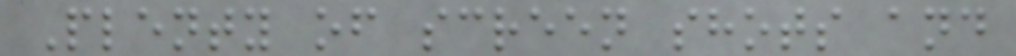Plenty of screen shots and
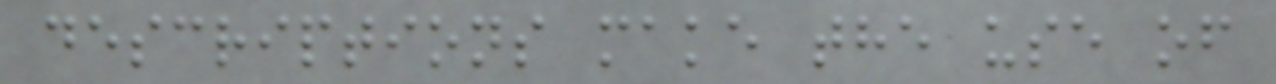descriptions make the use of
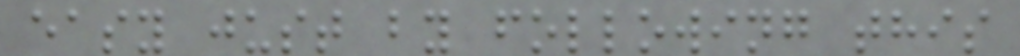easy just by following this
